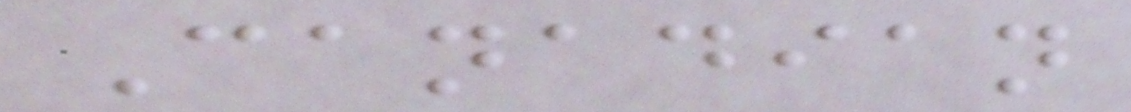Canadian
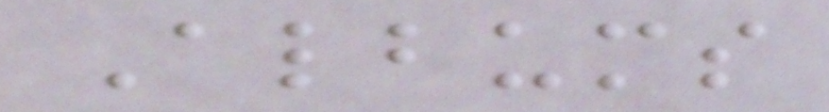Albums
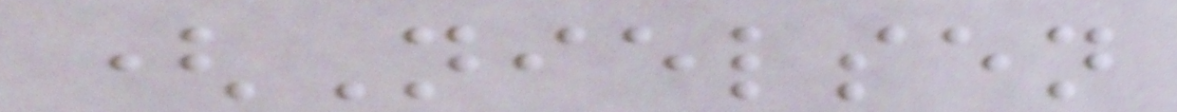(Nielsen
